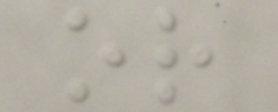or
